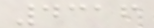4316
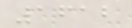1612
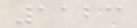1123
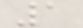1
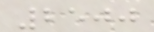2500
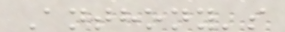Anthony's
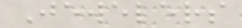Jewelers
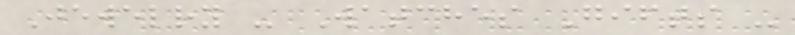Jewelry - Watches Gifts -
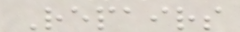Repairs
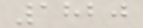1820
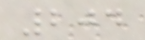204
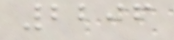2206
